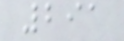291
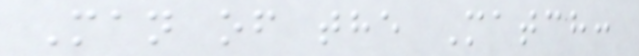Man of the Match:
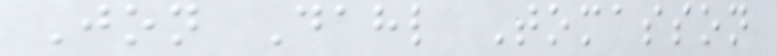Jon Dahl Tomasson
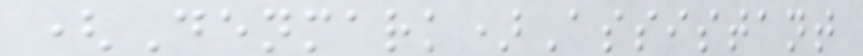(Denmark)Assistant
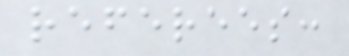referees:
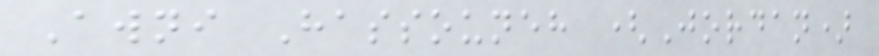Awni Hassouneh (Jordan)
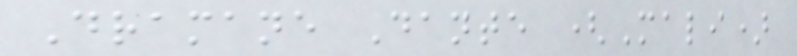Dramane Dante (Mali)
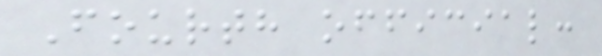Fourth official:
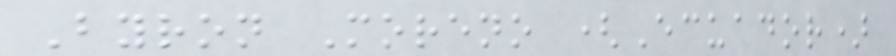Byron Moreno (Ecuador)
